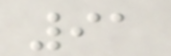91
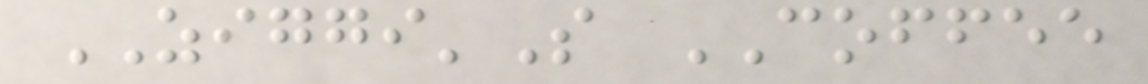ZIGGI'S COFFEE
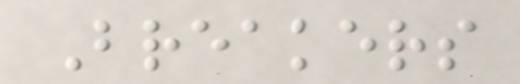Breakers
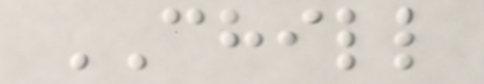CHILL
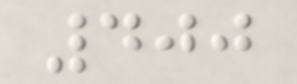400
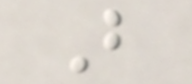B
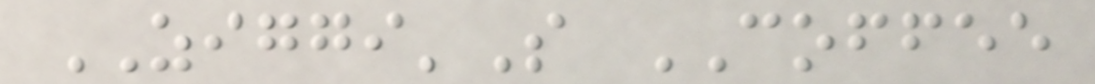ZIGGI'S COFFEE
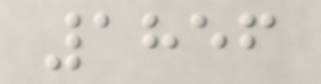1856
